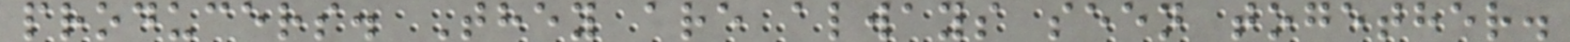producers. They are always seen together.
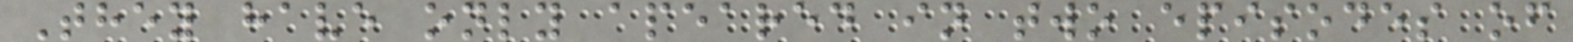They have only apeared in two episodes of
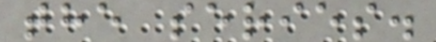the series.
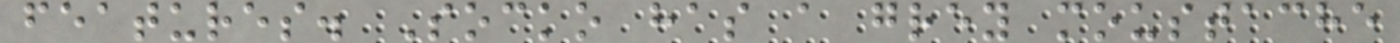features. Socko has a grey moustache
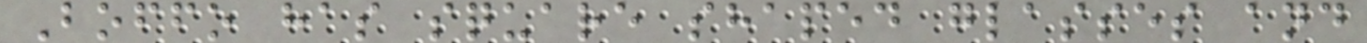Boffo has square shaped glasses and
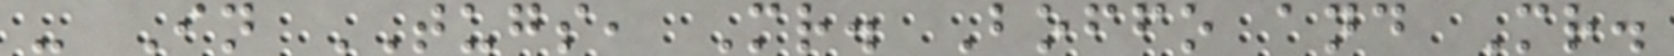- In TUGS, Mr. Boffo and Mr.
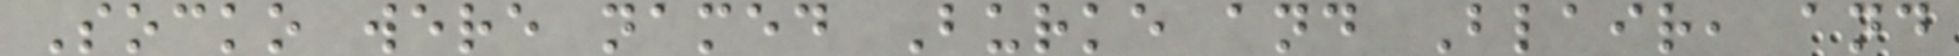Socko were named Burke and Blair, and
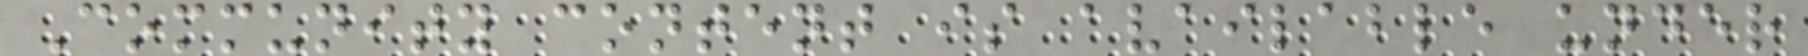Community content is available under
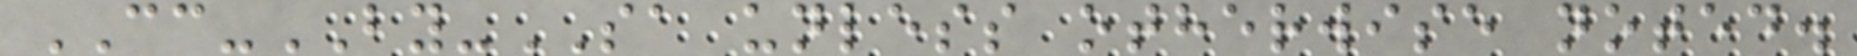CC-BY-SA unless otherwise noted.
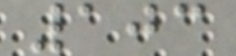103
